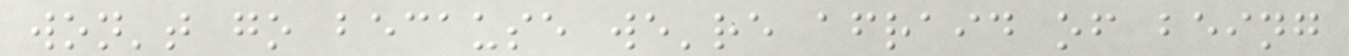won't go because we're afraid of being
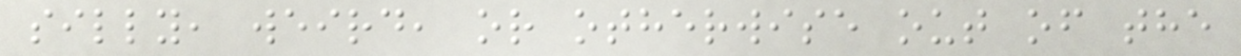silly, weird, or otherwise out of the
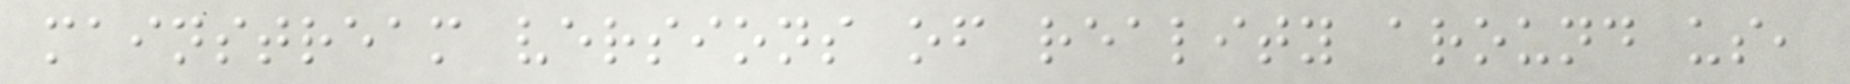mainstream versions of reality around us,
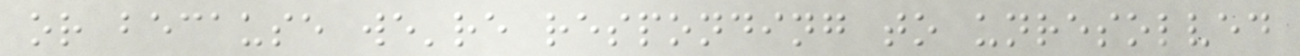or because we're responding to unresolved
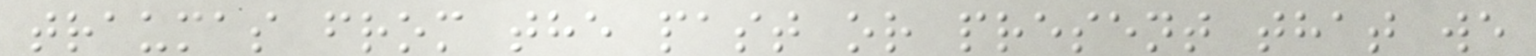traumas from the past or present that we
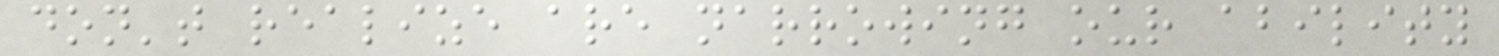don't realize are narrowing our ability
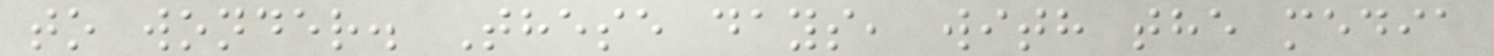to wonder. These days, with the media
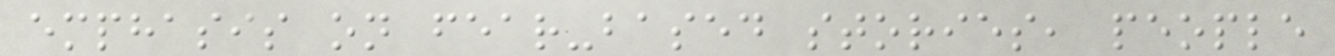emphasis on fear-based stories, people
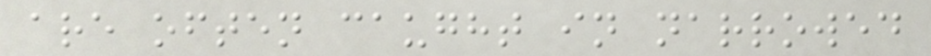are often caught in narrowed
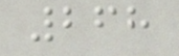268
